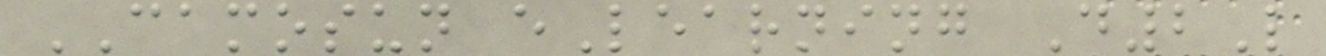CAMOSUN eLearning D2L
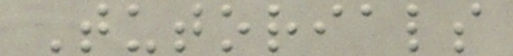Tutorials
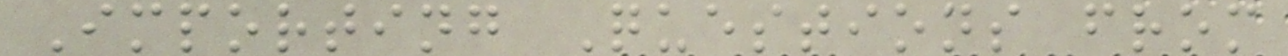Importing Questions from
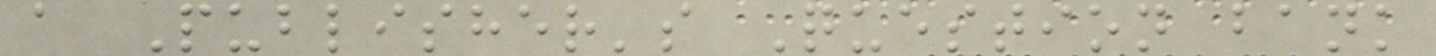a Publisher's Question bank
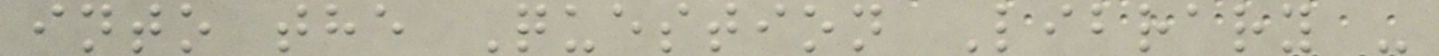into the Question Library -
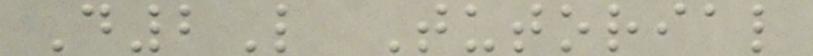D2L Tutorial
